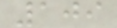109
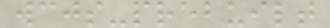wcjs-prebuilt
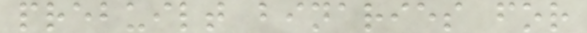prebuilt binaries for
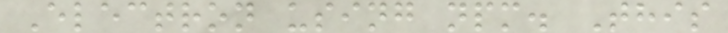Electron using npm. This
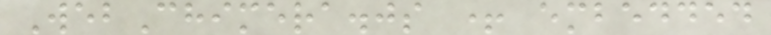WebChimera.js + embedded
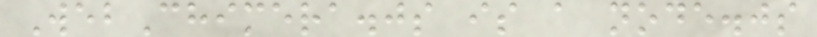WebChimera.js is a node.js
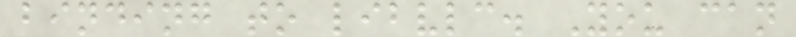binding to libvlc. You can
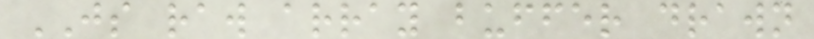JS raw array buffer drawn
